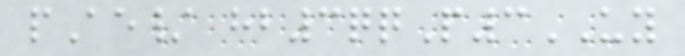pAe/ hb3qqP3UY
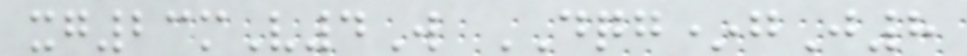xg23mV4W DQG*gJ8
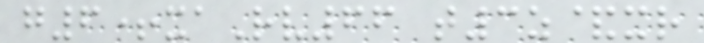g6+xaRv66 t3z&xr
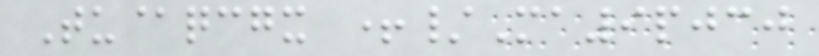Tu@qcgx +/Ma9pjcj
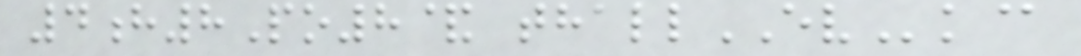4h8Po8& thallEVk@
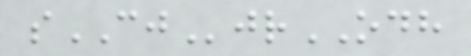sCJjrODH
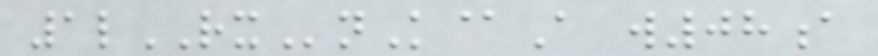1lRXnK@A w08a
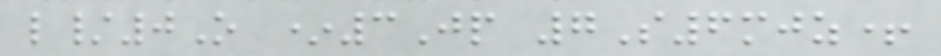l/0O *3Jp 7S6mjz+
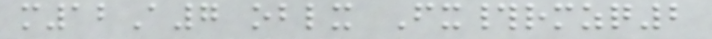m12A7 oblx Fx#rmzq2
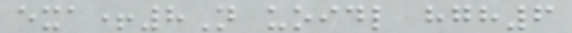exa+8N uoidl hgh6
